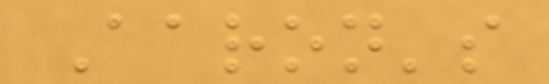Aaron's
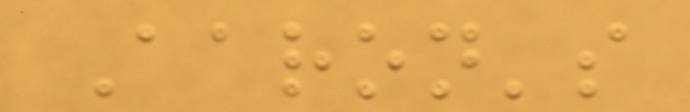Aaron's
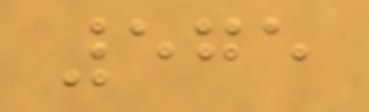575
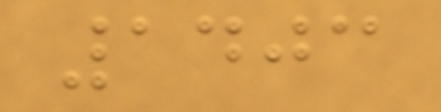1403
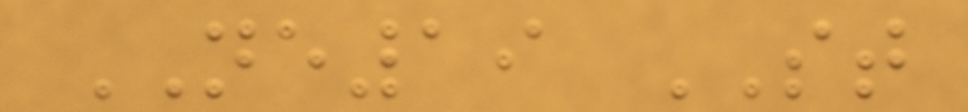NE19 ST
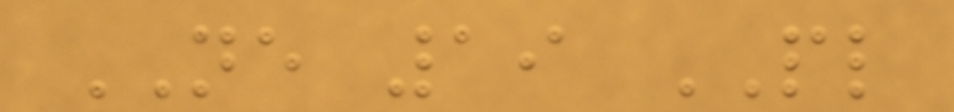NE 19 PL
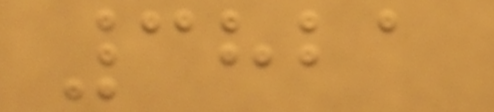3821
